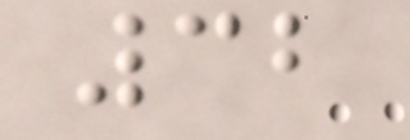32
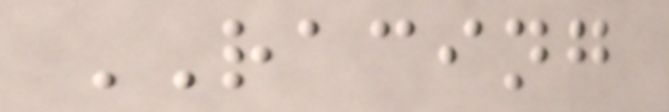RACING
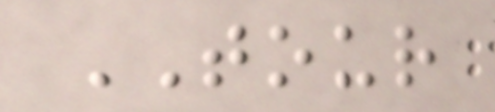TOUR
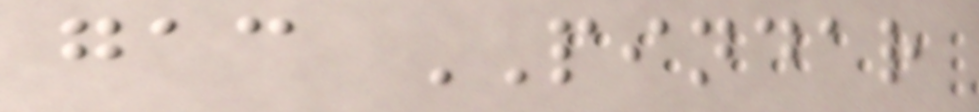gac PINDAR
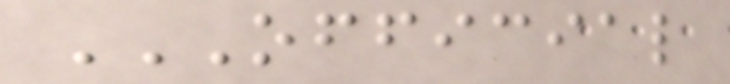OFFICIAL
